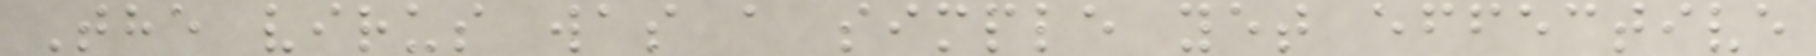The virus was a simple yet effective
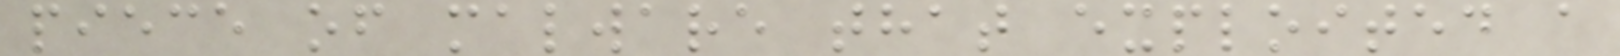piece of malware that exploited a
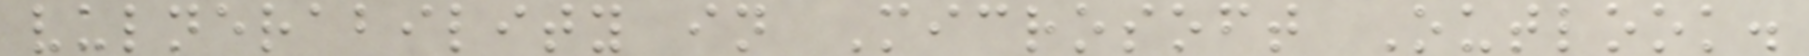vulnerability in Microsoft Outlook.
